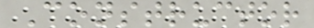Constructor
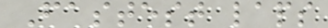Fastest laps
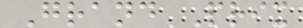Grand Prix
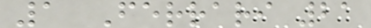1 Ferrari 21
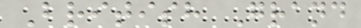British Grand
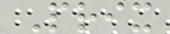Prix
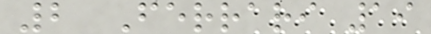2 Ferrari 19
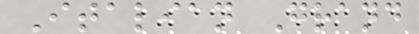Italian Grand
